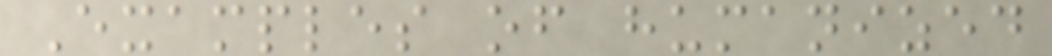Examples of humanized
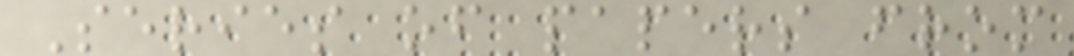Series of papers from
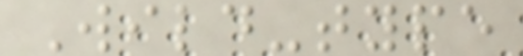Wild-type
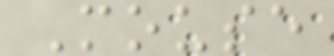Mouse
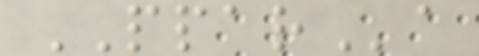PPARa
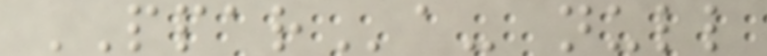PPARa- null
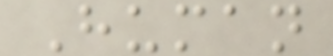Human
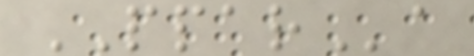PPARa
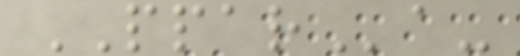PPARa-
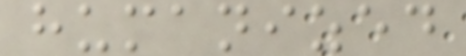humanized
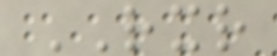RXR
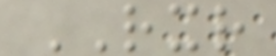RXR
